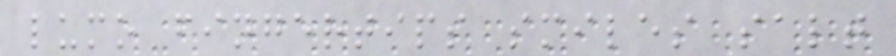lumo fingertips smiles salt
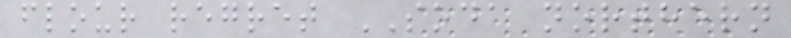flour regret SODA northern
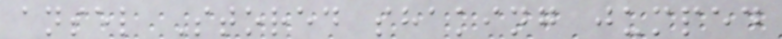ansel Stored shaking jumped
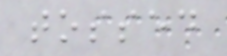tossed
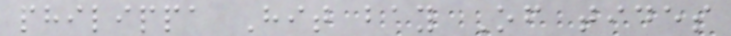philippa Hit bay Of tides
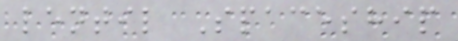lentil Spaceship
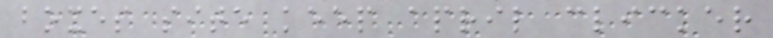boxes site keep april clicker
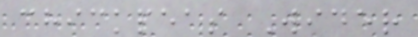chickpeas Wider
